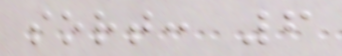sort: 6
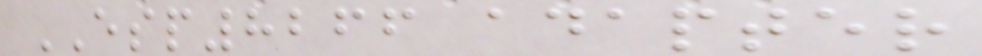ESP8266 adapter
